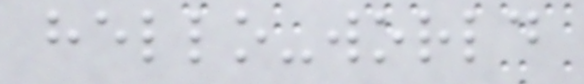hello-world
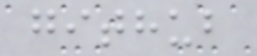github
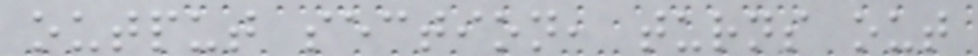output section, turns out
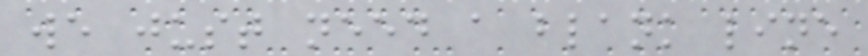we just need a blank line
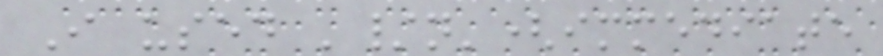I used '/n'(immediate
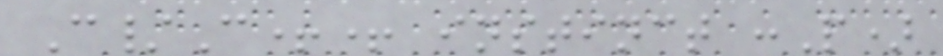C/C++ instinct :P)
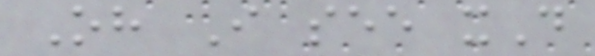Oh I see xD
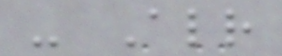- Alr
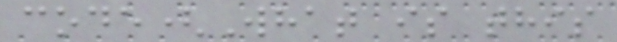code(What is this
